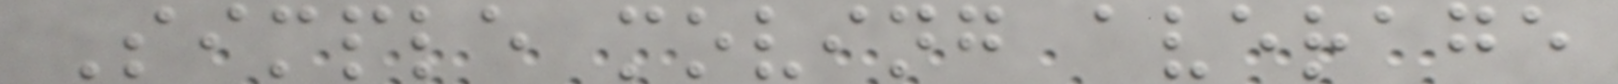Simple moving average
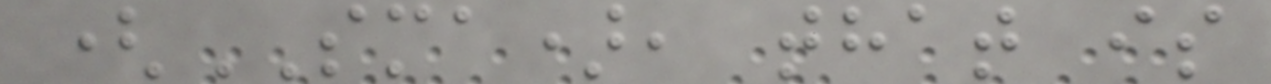(SMA), that is
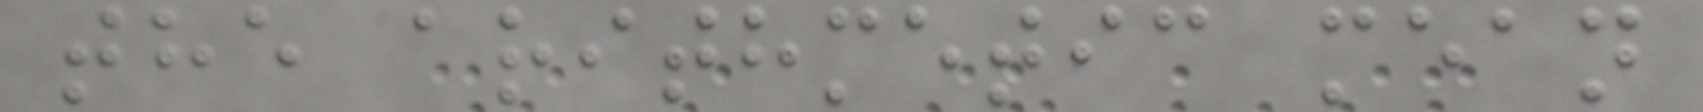the arithmetic mean
